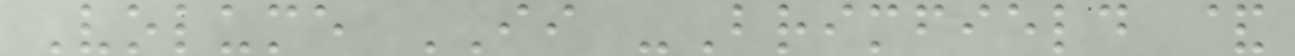Volume II -Brimfield &
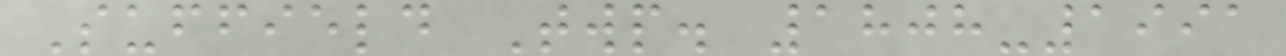Suffield Twp. 1808-1991
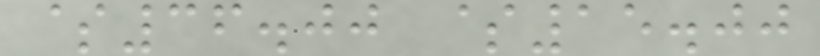$36.00 $15.00
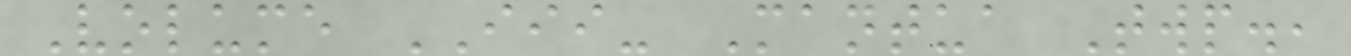Volume III- Mantua Twp.,
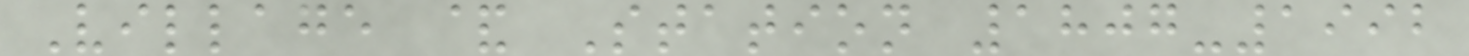Village & Station 1807-1992
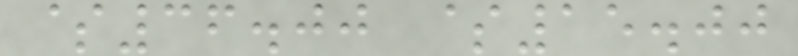$36.00 $15.00
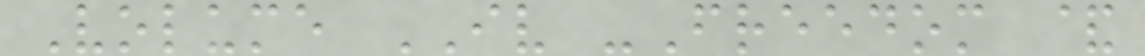Volume IV -Freedom &
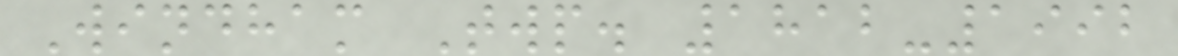Windham Twp. 1812-1992
